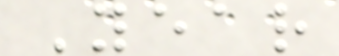Year
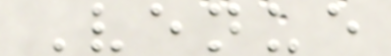Venue
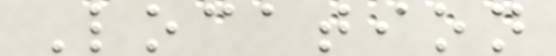Location
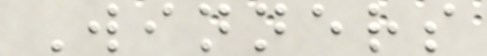Winners
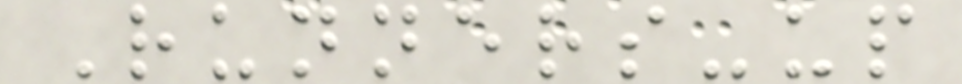Runners-up
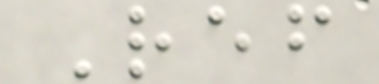Ref
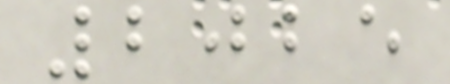2025
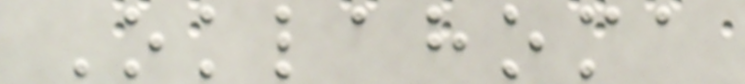Oklahoma
